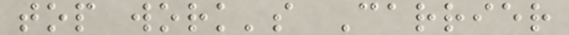top work's Carrier
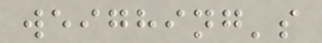weighing's
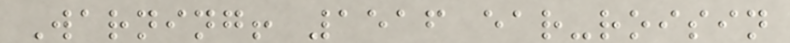Warning! 1516 ear-roisin
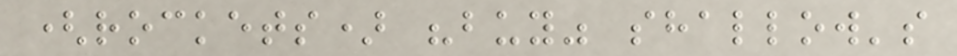(rockets) "buy" shallow's
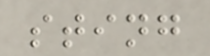sting
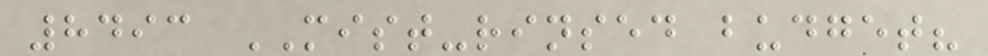8493 MIST-rinsed budget?
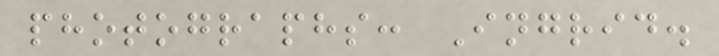photographs: Ingrid.
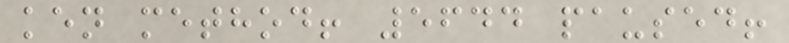ken method! 5644 paused!
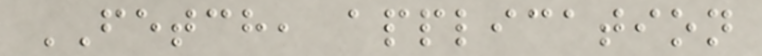FETCH, application
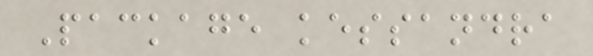Package kessandra
